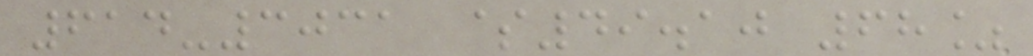614-3031 $49.10 68%
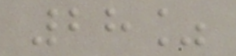28%
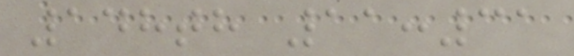148th 11:31
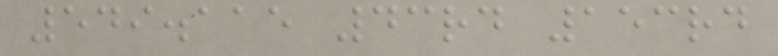549.115 43rd 153rd
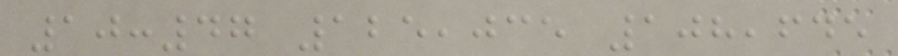10:47 125,035 108,645
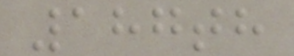187th
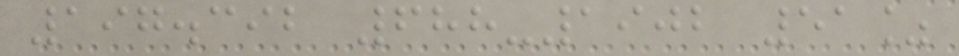197.392 688-1902 51%
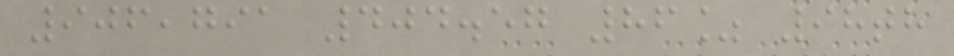906,791 404.57 86% 98th
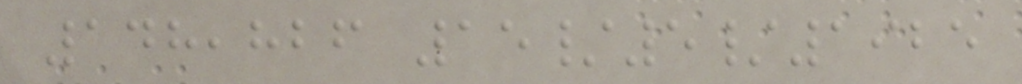148,826 15/5/1925
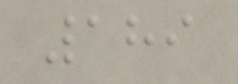189
